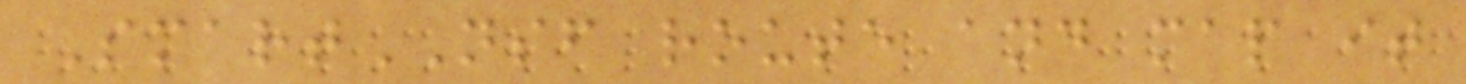SmartNSF route and map it
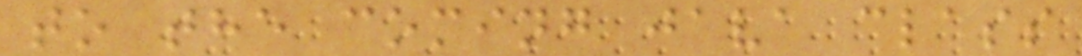to the coming java class
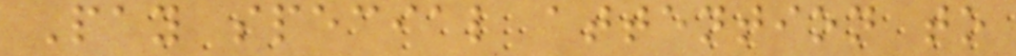Pay special attention to
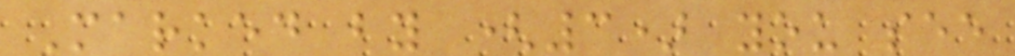Marked by (3) you see
